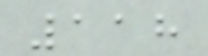118
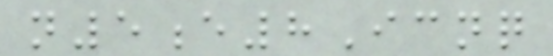n5e8Icnq
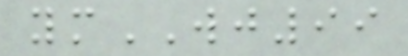ymWJ99
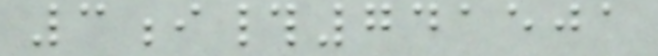3i#741501
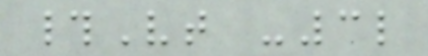#Vt -3l
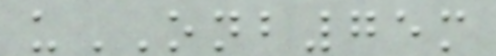uONB75m
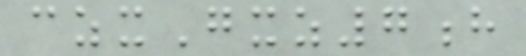czxGxz7h
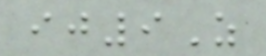ij9Z
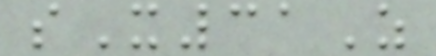sX31Z
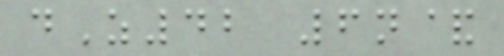dZ42 6n&
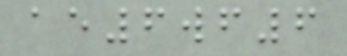ae6wf6
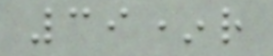39*r
